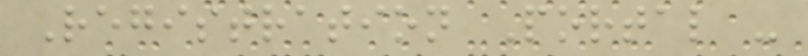Registration Portal -
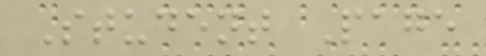Student Page
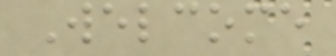Welcome
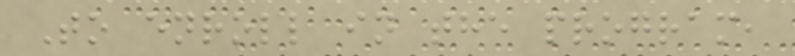To enroll in the program,
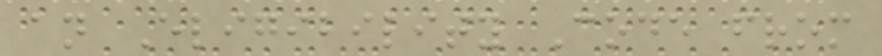an Eligibility Code from
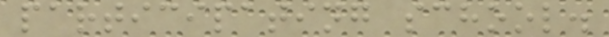participating school.
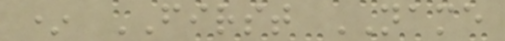* FIRST NAME
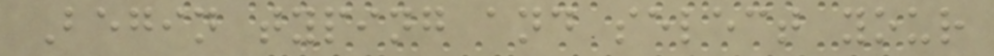Begin typing and select your
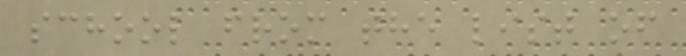school from the list of
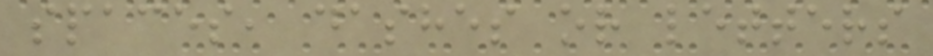spaces, dashes or letters
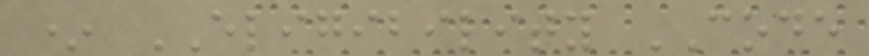* ELIGIBILITY CODE
